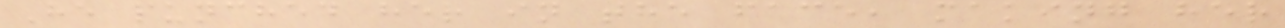He punched her in the face, making her
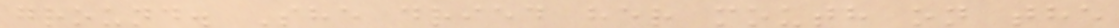ground. She dried her mouth on the
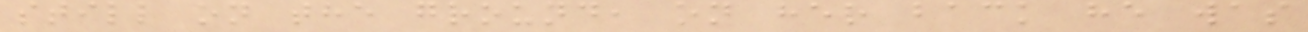still on the ground, on her back he was
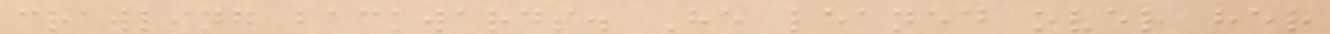crawling backwards. He leaned over her
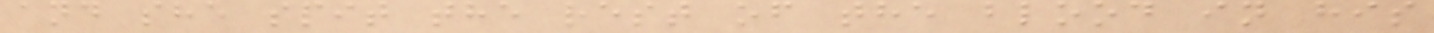and she spit the rest of the blood in his
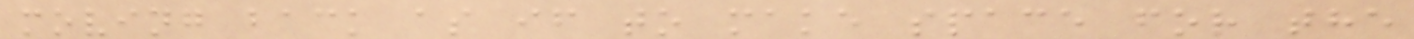moving back as if to make space for the
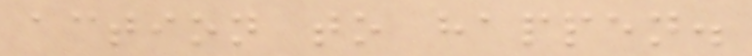action to happen.
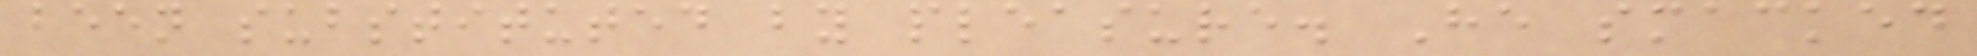been substituted by pleasure. He smacked
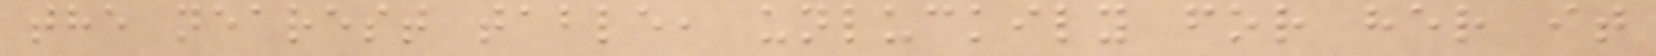the nearest table, unluckily for her it
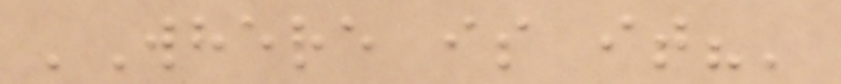'Where is it?'
